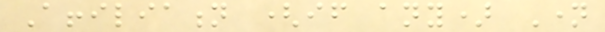Affiliation (if any) Name
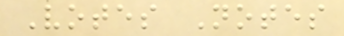Votes Notes
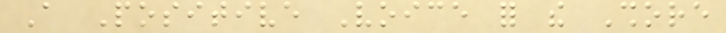A Positive Voice for the Shore
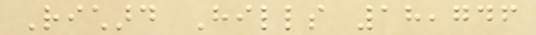Richard Hills 18,746
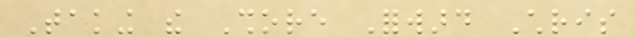Taking the Shore Forward Chris
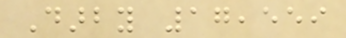Darby 17,559
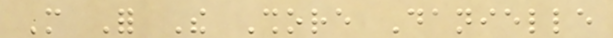More For The Shore Danielle
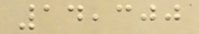14,300
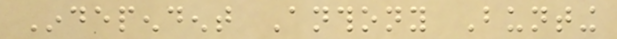Independent Anthony Bunting
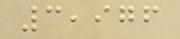3,976
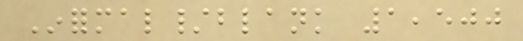Informal/blank 1,500
